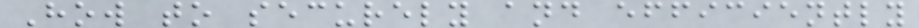How to securely and efficiently
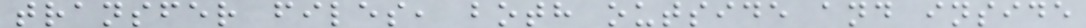transfer files, both outside and inside
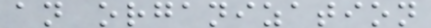an organization
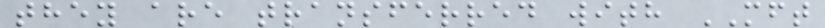they are transferred with MFT
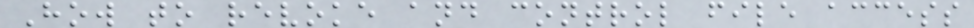How to revoke and control file access
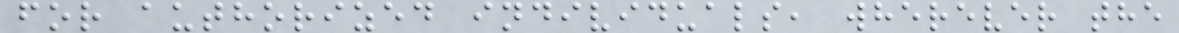for authorized individuals, wherever the
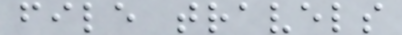file travels
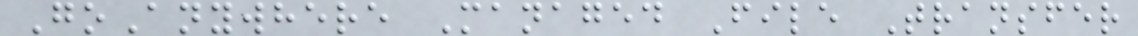GoAnywhere Managed File Transfer
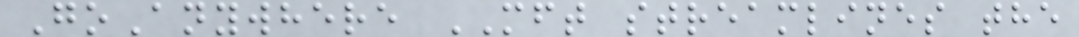GoAnywhere MFT streamlines the
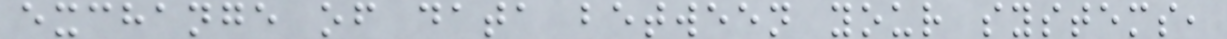exchange of data between your systems,
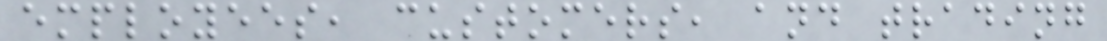employees, customers, and trading
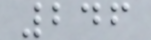246
